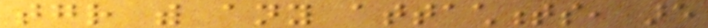together with any attachments, are
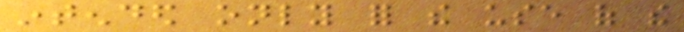intended only for the use of the
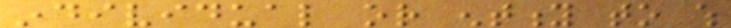individual or entity to which
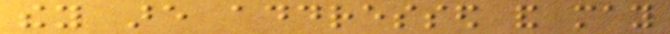they are addressed and may
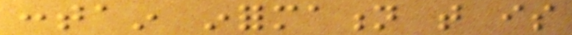contain information that is
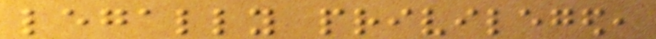legally privileged,
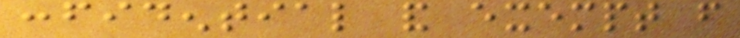confidential and exempt from
